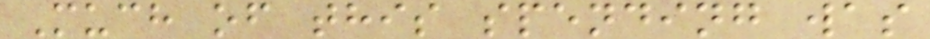Much of this spending was
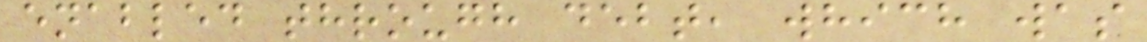enabled through debt, which was
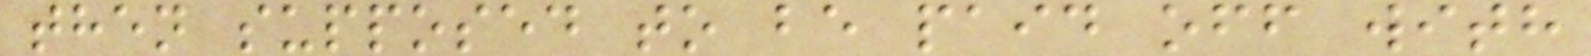then supposed to be paid off with
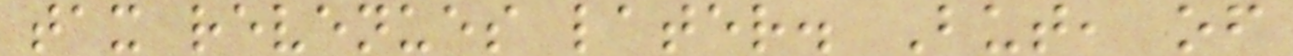tax revenues later. But, of
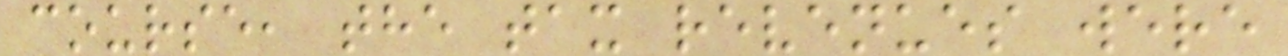course, the tax revenues were
